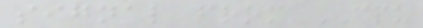signal from CPU
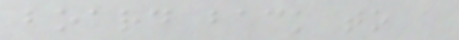board back to a
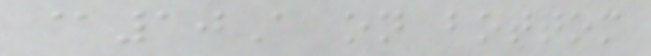@10A on bottom
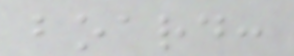board:
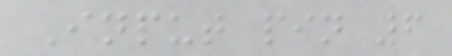Input pin 6
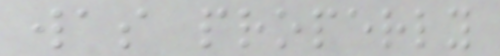was properly
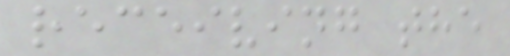receiving the
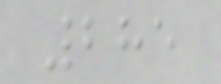285
